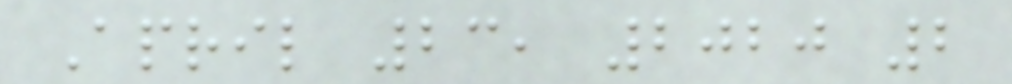April 23, 2020 2
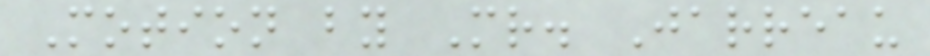Motion by Mr. Jarreau
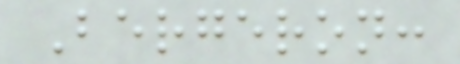Bergeron:
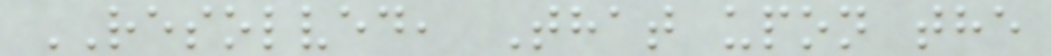RESOLVED, That upon the
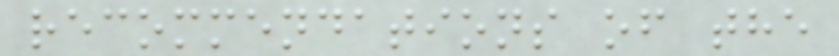recommendations of the
